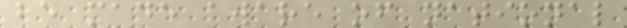be made aware of national
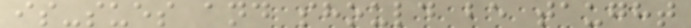is-sues and should be taught
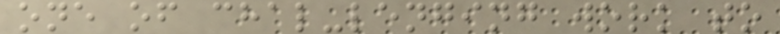one of chal-lenging work to
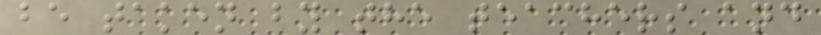be taken by the teachers and
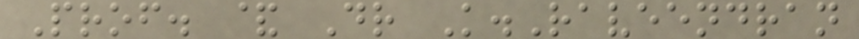Prof. & Dr K.Raveendran
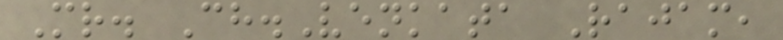Mr. Ch.Venkata Rajam,
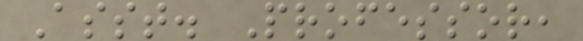Asst. Professor,
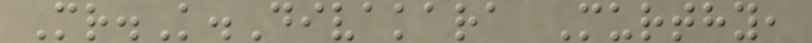Mr.K.Divakara Murthy,
